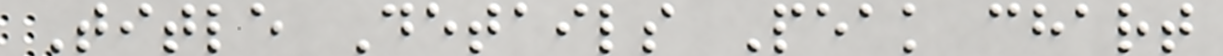Title Details Peak chart
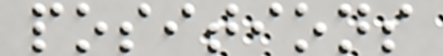positions
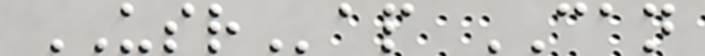USRap CAN
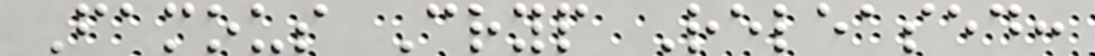Famous Cryp Released:
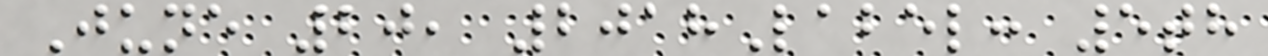June 20, 2018Label: 5th
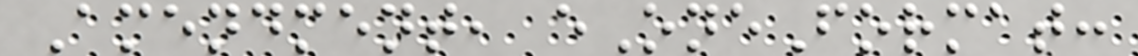Amendment, eOneFormat:
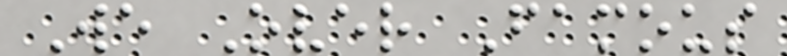We Over Famous
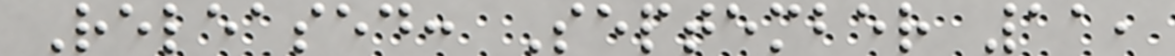Released: September 11,
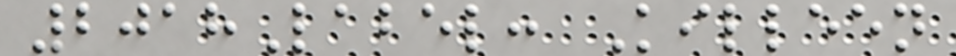2018Label: Killeen
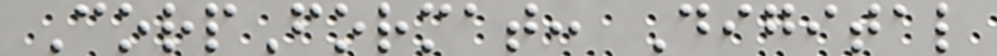CorpFormat: Digital
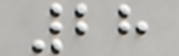28
